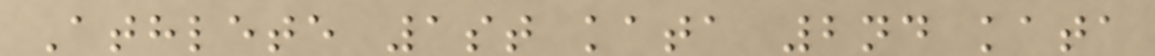Athlete 1st kata 2nd kata
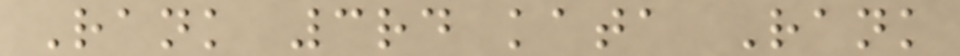Rank 3rd kata Rank
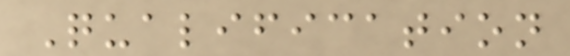Qualification
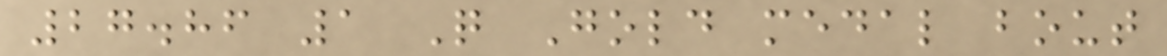27.86 1 Q Gold medal bout
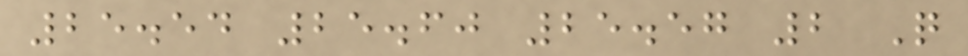25.54 25.60 25.57 2 Q
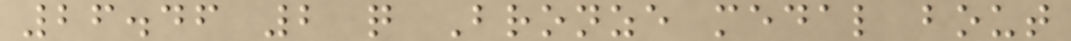26.46 2 q Bronze medal bout
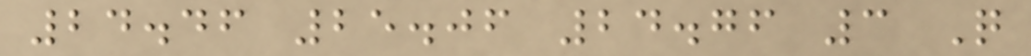24.46 25.06 24.76 3 Q
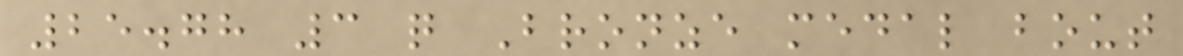25.78 3 q Bronze medal bout
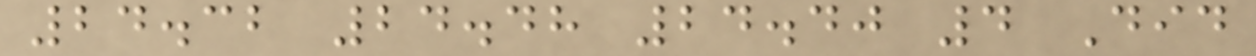24.32 24.48 24.40 4 Did
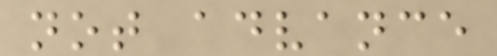not advance
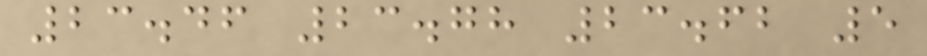23.46 23.78 23.62 5
